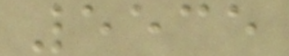5535
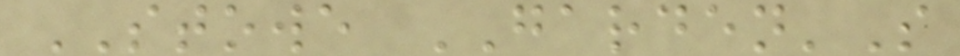STOWE GARDEN'S
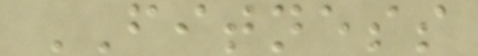FITNESS
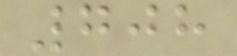708
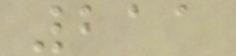211
